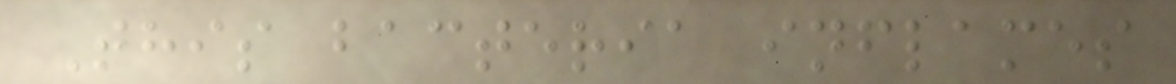This bacteria inflames
